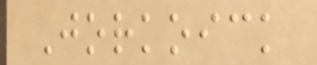Jorkoick
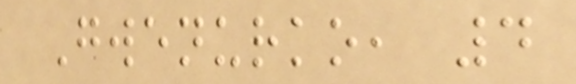Gwenurko, 4
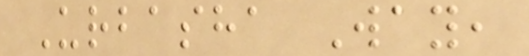Urbasha Way,
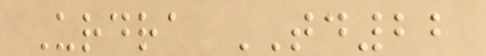Urdra TD22
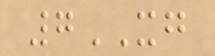7XG
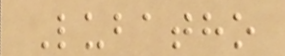Lubatho
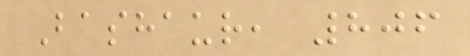Bashaur, 806
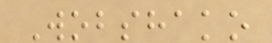Wobshako
